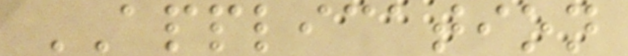APPLICATION
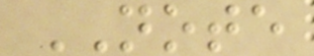NOTE
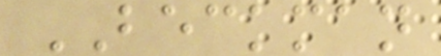BECKMAN
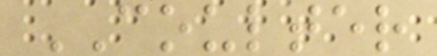COULTER
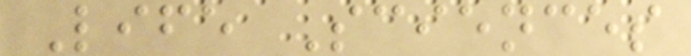Life Sciences
